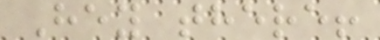Hey there!
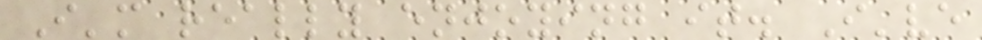I'm really enjoying it. I've
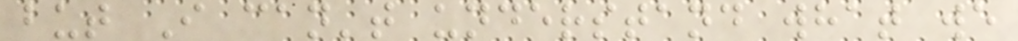but I can't understand what we
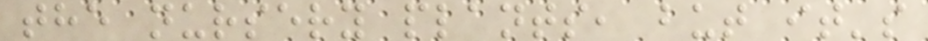the nursery plants, but it's
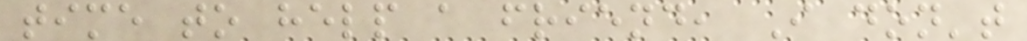time to help a friend, I don't
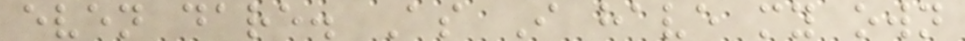even dare. As I have my own
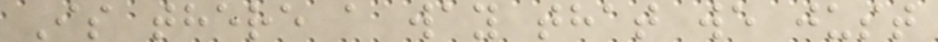Is there a way that we just
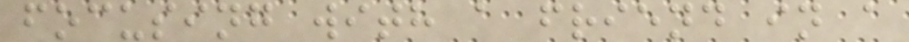focusing with a friend in a
